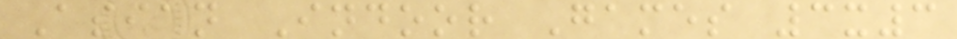Asian Indoor Games 3x3
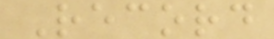Record
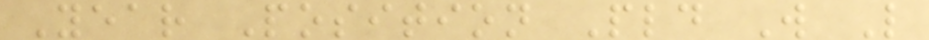Year Position Pld W L
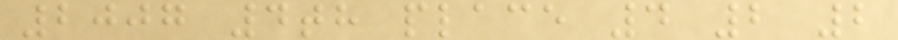2007 4th place 4 2 2
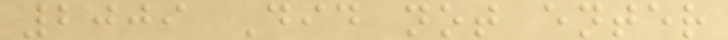2009 Did not enter
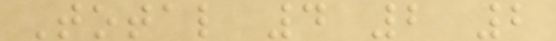Total 4 2 2
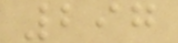297
